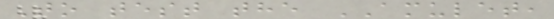To test the AMULET,
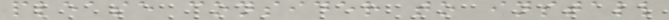please consider to install
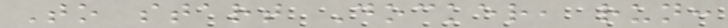To start Docker, run:
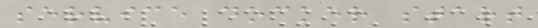service docker start
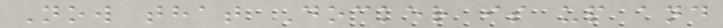Now that Docker is up and
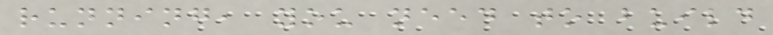running, you need to build
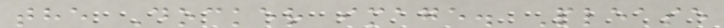the Docker image. Please
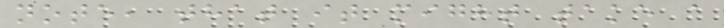note, that it might take a
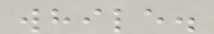while.
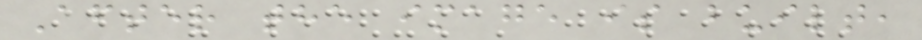After the image is built,
